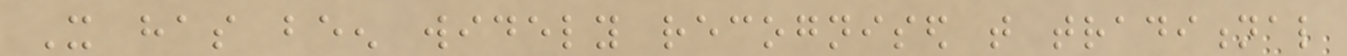It has been widely recognised that traditional
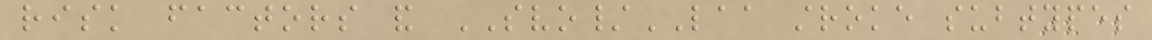risk factors and SVO/LAA stroke subtypes
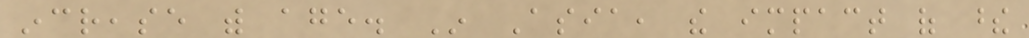increase with age. In Asia, the impact of these
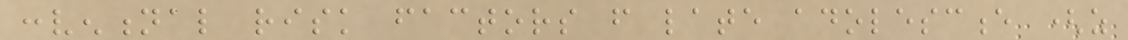conventional risk factors from late adolescence (as
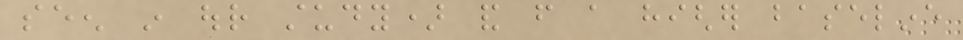seen in our study) and from a higher baseline
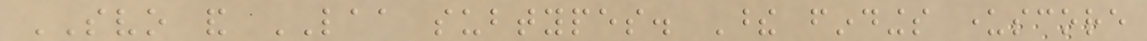SVO and LAA subtypes. These findings underscore
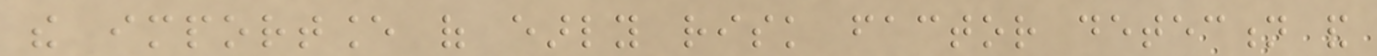the importance of early risk factor detection and
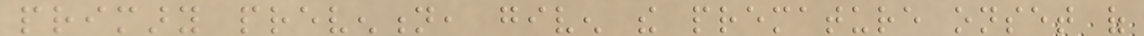primary prevention, given the premature onset of
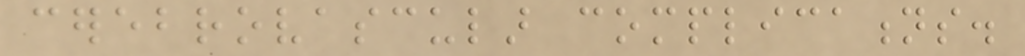cerebrovascular complications.
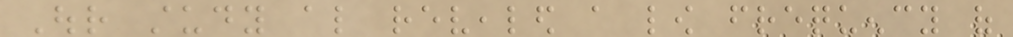Our study also revealed a low frequency of
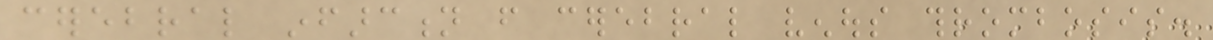cerebral infarction from cerebral venous thrombosis.
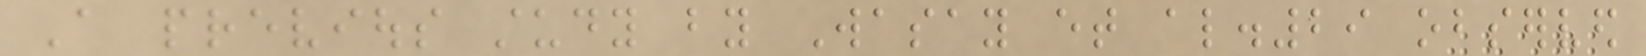A previous study by Wasay et al.29 observed
